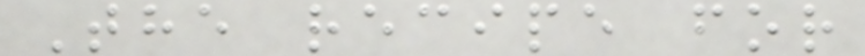The recipe for
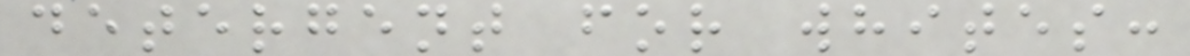detergent for whites:
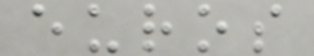euros
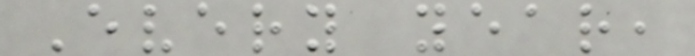Every year,
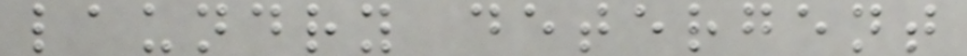laundry detergent
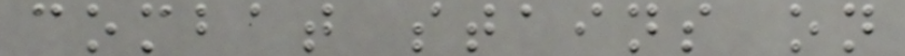combat stains on
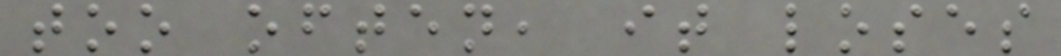too often, it loses
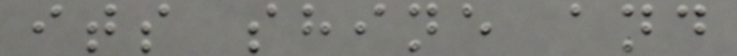its shine and
